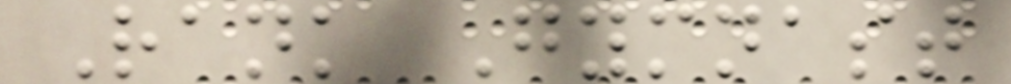Rank Gymnast
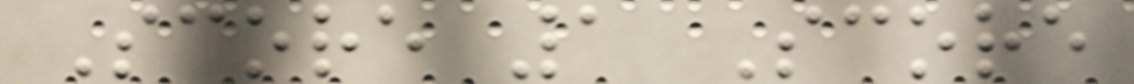Score 1 Score
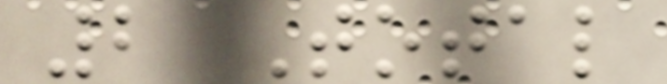2 Total
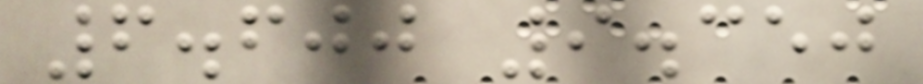6.600 9.350
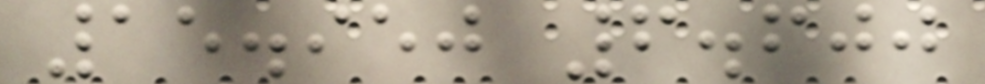15.950 6.600
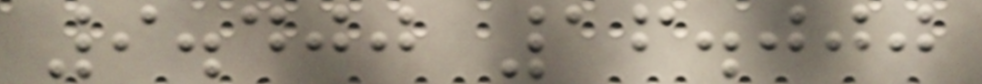9.400 16.000
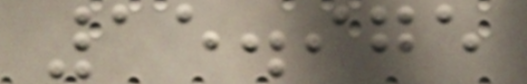15.975
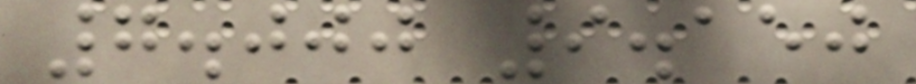7.000 9.150
